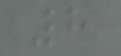8
